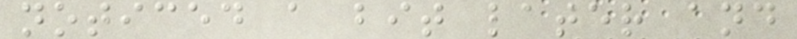noticed a bit later and
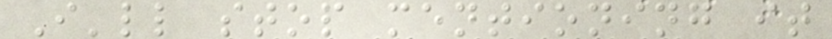I'll stop mentioning it
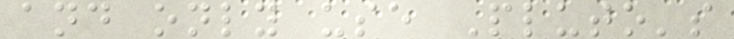and only use Pluto's
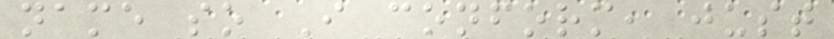name so I conform, just
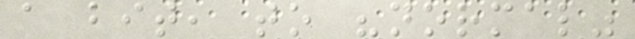a bit, to "normal"
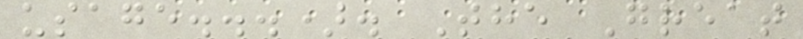usage...). The Great
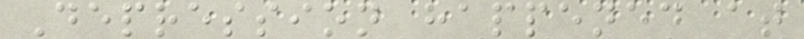Depression happened at
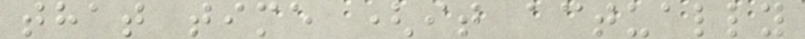that time (it actually
